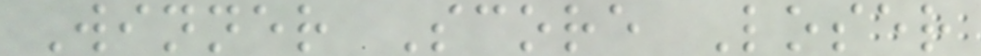Winner Score Loser
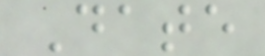Date
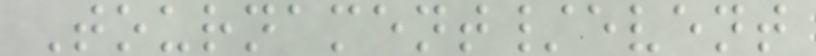Tournament/event
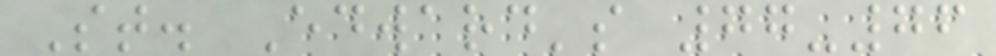St. Edward's 77-76
